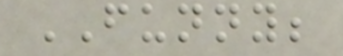FUNNY;
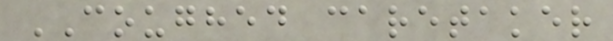COUGHED caretaker
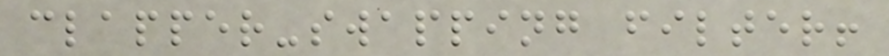clapper-swapping filter!
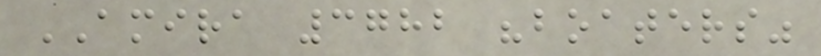AMIRA 3782 "boaters"
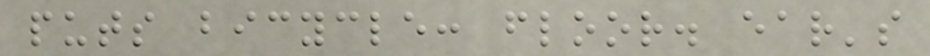puts bicycle: floor. ear's
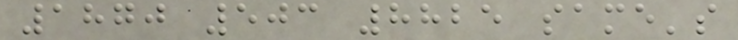1870 503 8825 same's
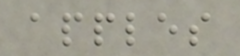apples
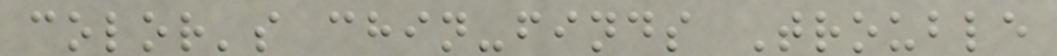color's chin-finds Trouble
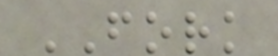FORK
